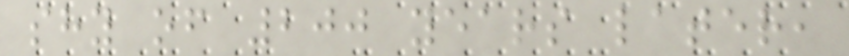shy of 200 years later,
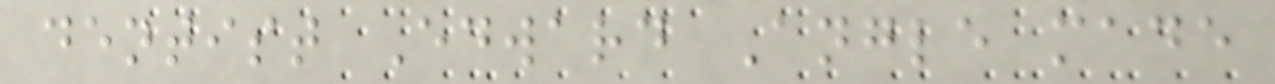dentist Edward Angle made
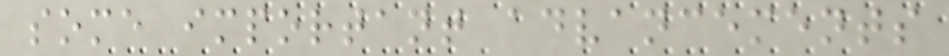some important advancements
